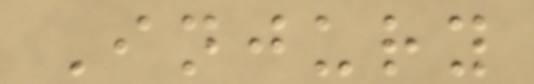Injury
